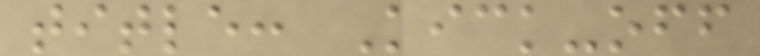title: Kick-off
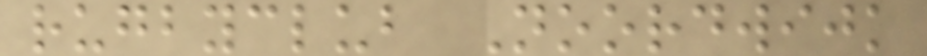rugbyclub Noordwijk
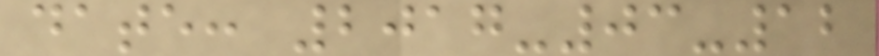date: 2017-03-12
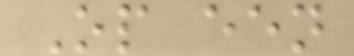Op een
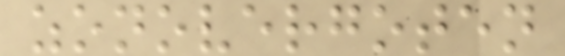zonovergoten
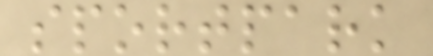sportpark
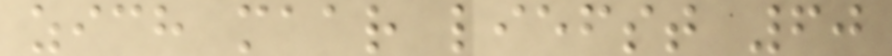zich maar liefst 60
